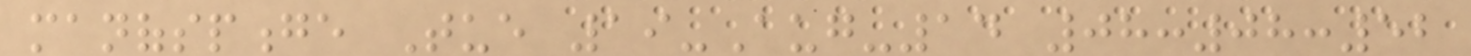manofsponge Tue 19-Aug-14 08:08:52
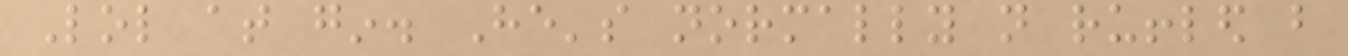Lol at gin. He's normally not ruffled but
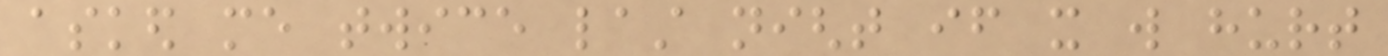asked me twice last night if it will hurt
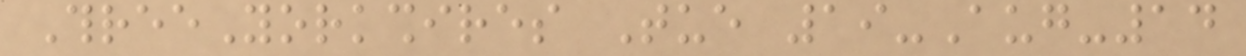ThreeYorkshires Tue 19-Aug-14
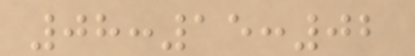08:15:02
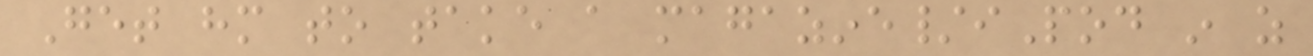Get him to take a magazine/iPod in as
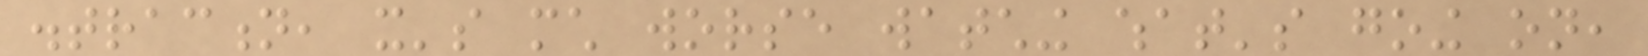distraction, it's much worse watching what's going on,
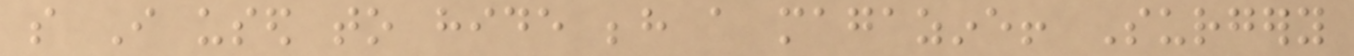so I used to hide behind a magazine! Surgery
